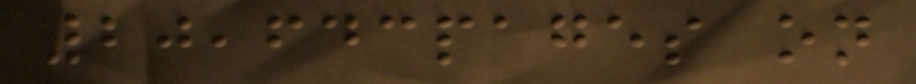20,643pages on
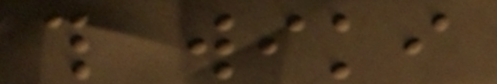this wiki
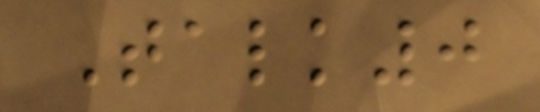Talk0
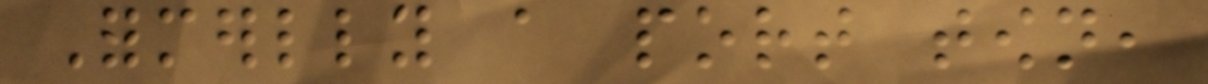Formerlly a port town,
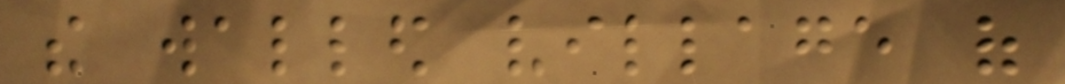the walled village of
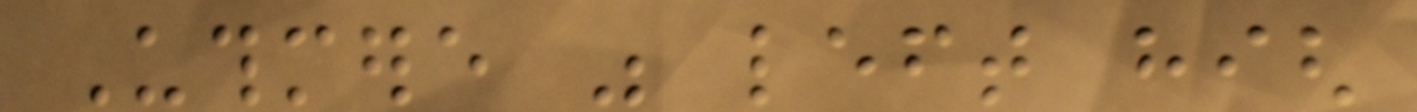Uthmere was left high
